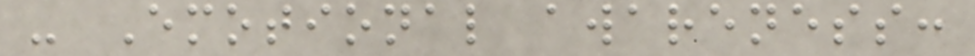- Emotional awareness:
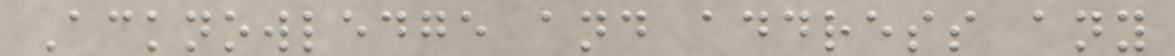Acknowledge and address any
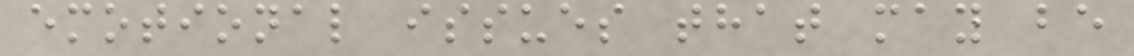emotional issues that may be
